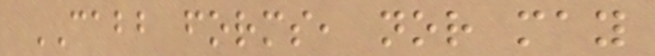CABB forms, nor may
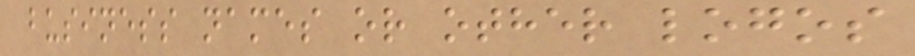business names or other logos
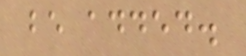be added.
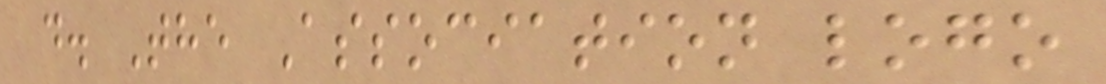d. The Association logo
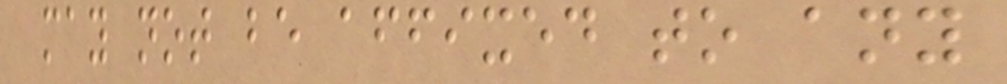may not be affixed to any
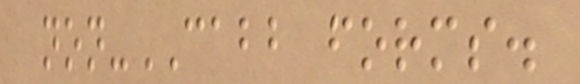non-CABB forms.
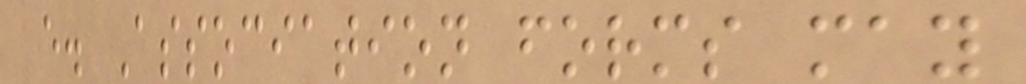e. Association forms may
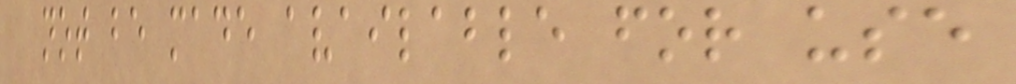not be made available for use
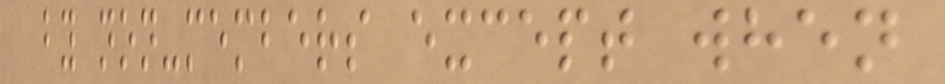by non-members except when
